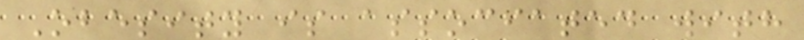Obesity is associated with
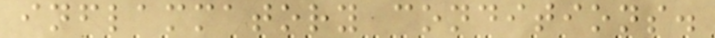inflammatory conditions.
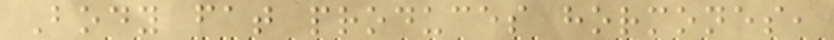Body fat produces hormones,
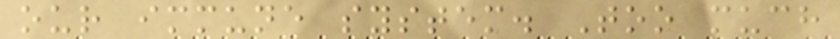our immune system. Too much
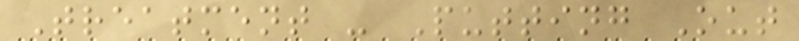Treatment - Putting Out
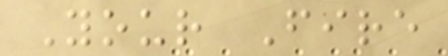Your Fire
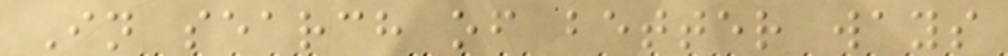In search of better ways
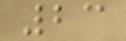23
